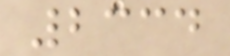2334
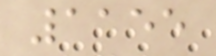1155
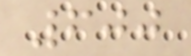600
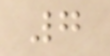7
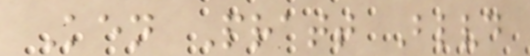Ken Pratt Blvd
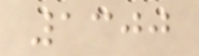1300
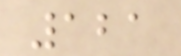121
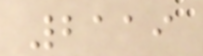2119
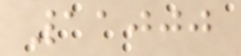11000
